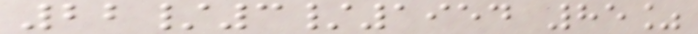22/3/1954 85%
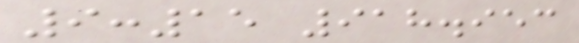9:15 918.953
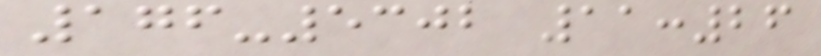176-5302 11:26
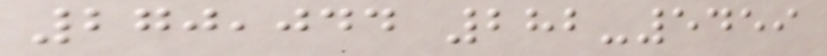270,044 282-5459
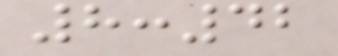8:42
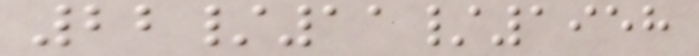22/11/1958
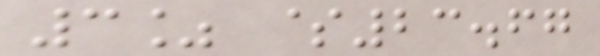3% $23.67
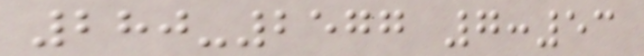280-2577 7:53
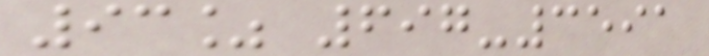93% 697-3591
